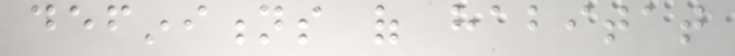definitions of habitat
